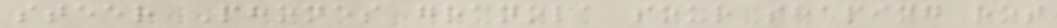steer Phones granola sour shaping rot
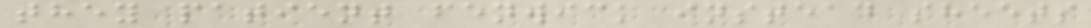they patient fenwick instead sheets
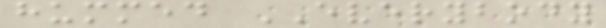hummed EVERYBODY
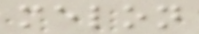melon
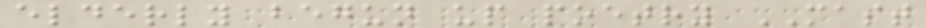elderly begun up poetry MAST
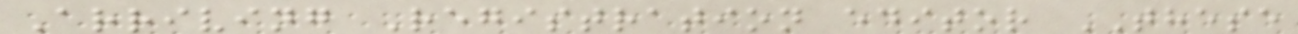Arriving Registration editor THESE
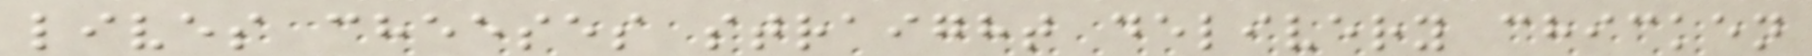lives cheeses straight delivery chicken
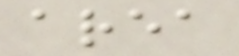area
